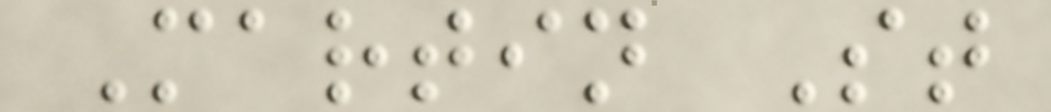Martin St
